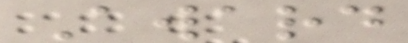Award
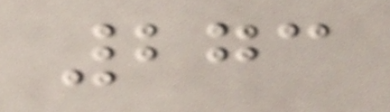273
